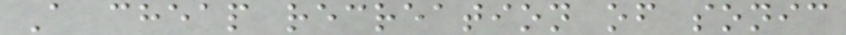A cheap recreation of sonic
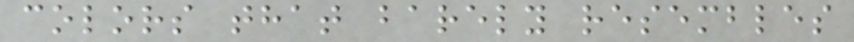colors that barely resembles
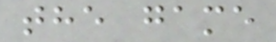the game
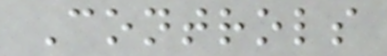Controls
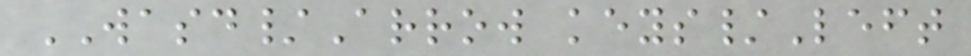WASD/Arrow keys/Left
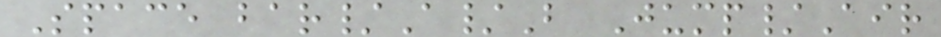Space bar/A/B Jump/Air
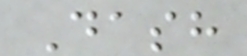Dash
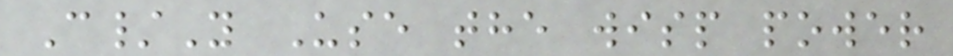C/Y Use the wisp power
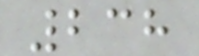238
